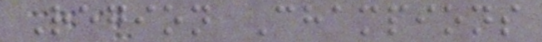Region Champions
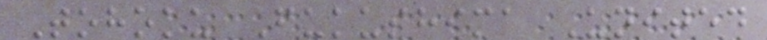Tohoku Fukushima United
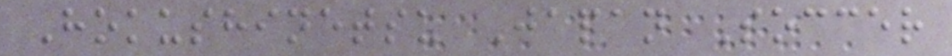Hokushinetsu Japan Soccer
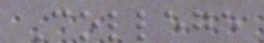College
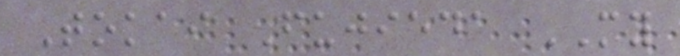Tokai Fujieda MY
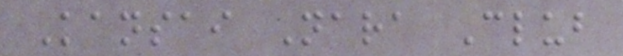Kansai Nara Club
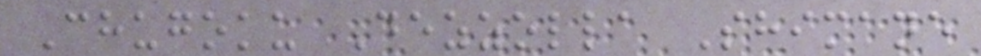Chugoku Dezzolla Shimane
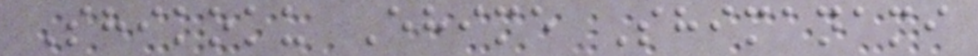Shikoku Ehime Shimanami
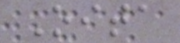Oita
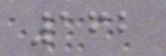162
